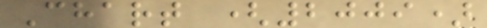Chart (2009)
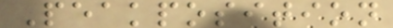Peakposition
